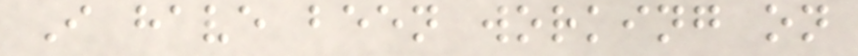I have been working on
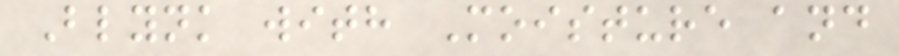Blynk with Moisture and
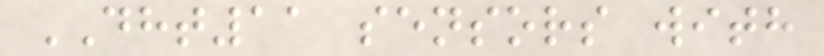DHT11 sensors with
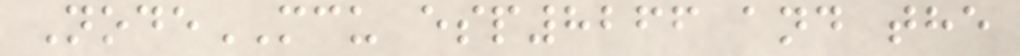NodeMCU esp8266 and the
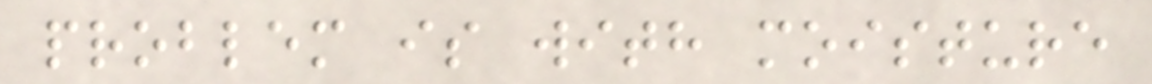problem is with moisture
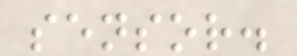sensor.
